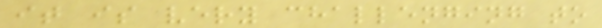it is very challenging to
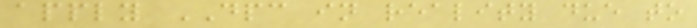apply DPC in reality due to
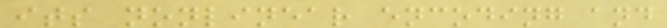its nonlinear encoding and
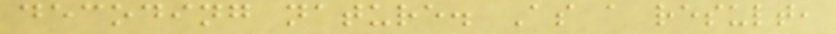decoding nature. As a result,
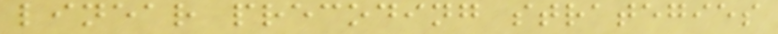linear precoding strategies
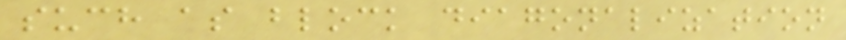such as block diagonalization
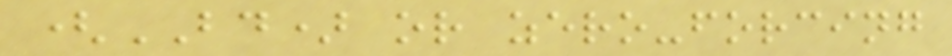(BD) or zero-forcing
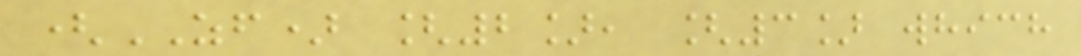(ZF) [2], [3] which
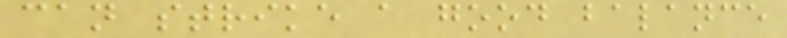can strike a good balance
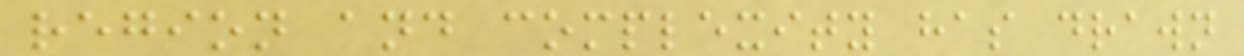region and complexity has drawn
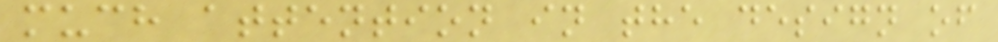much attention in the design of
